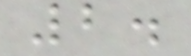2.
